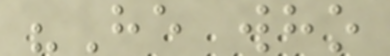"He who
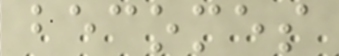becomes
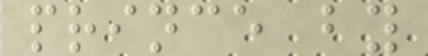prince by
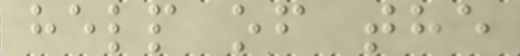help of the
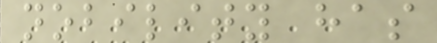nobility has
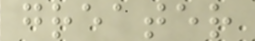greater
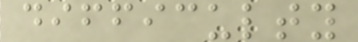difficulty
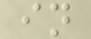in
